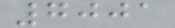7001
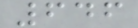646
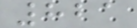821
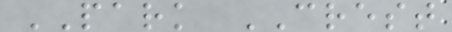PARK CREST
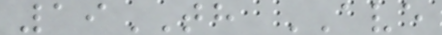19TH AVE
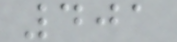401
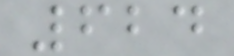624
